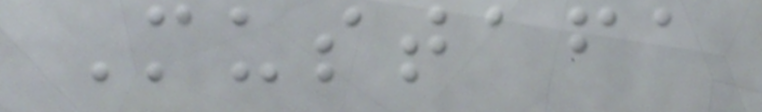Mustafa
